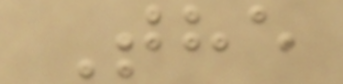The
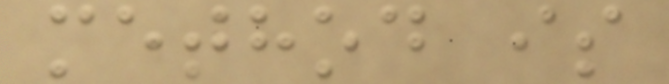method is
